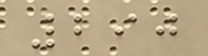290
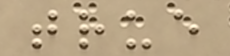true
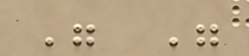" "
